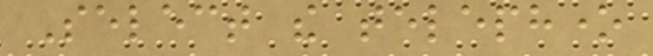Select the telephone
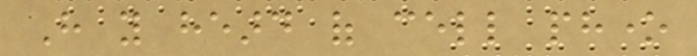Have you heard of cell phone
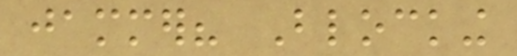jammer? Blocking
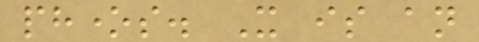phones. It is an
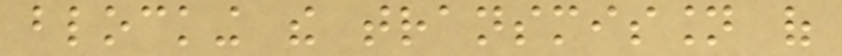blocking the transmission of
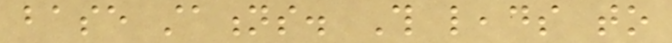base stations. This leads to
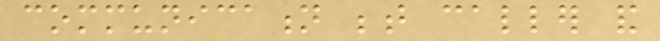communication between caller and
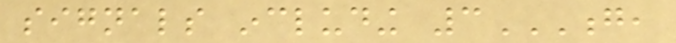signals including 3G,
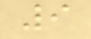9
